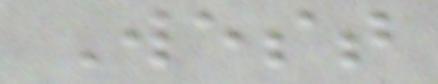West
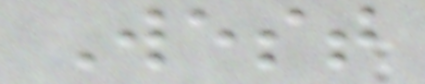West
